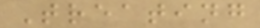Treating
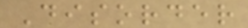Disorder
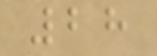28
